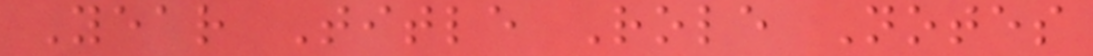Year Title Role Notes
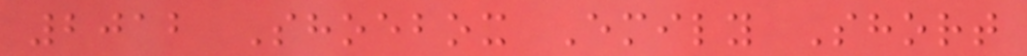2012 Shoebox Emily Short
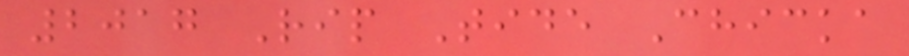2017 Rip Tide Chicka
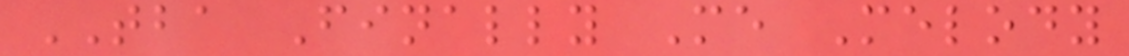TBA Finally Me Melody
